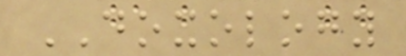DOXOLOGY
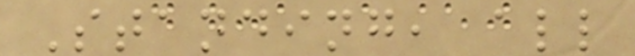Standing, all
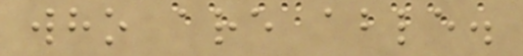who are able.
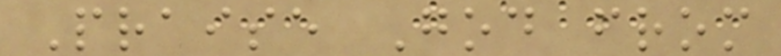Praise God from
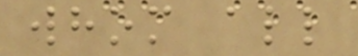whom all
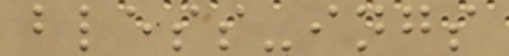bless-ings
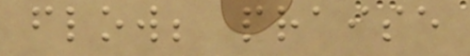flow; praise
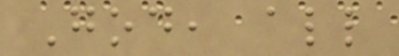God, all
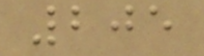205
